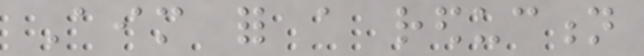Aim for a reduction
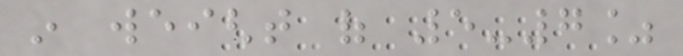in weight of 5-7%
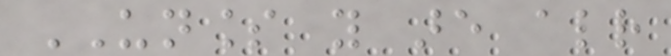UNLESS you are already
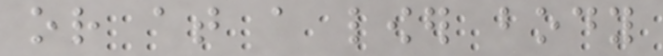or at a lower body
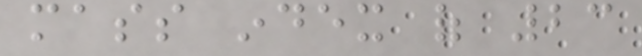mass index of 23
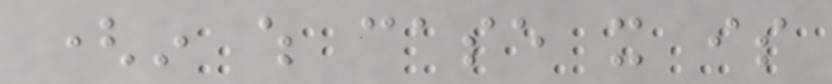(in which case it is
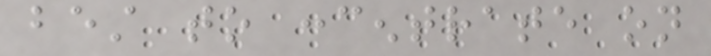best to concentrate on
